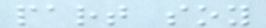part soy
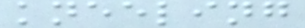kneeling
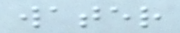water
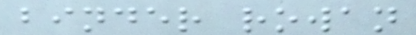binder rowan
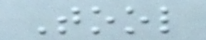Tool
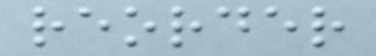reorder
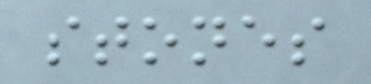stones
